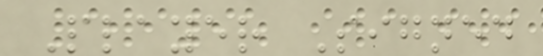Player Signed
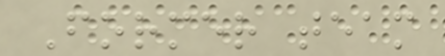Former team
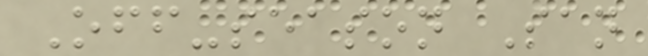Off-season San
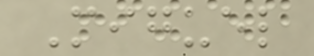Miguel
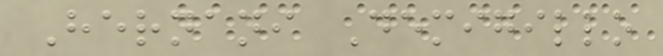Hernani Demigillo
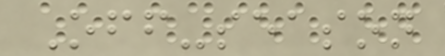Off-season
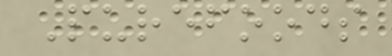Purefoods
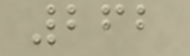262
